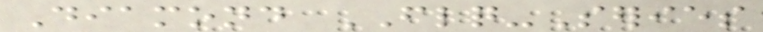Diamond FLQ-Series
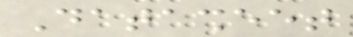Datasheet
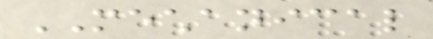MECHANICAL
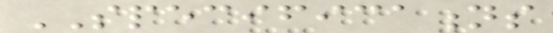SPECIFICATIONS
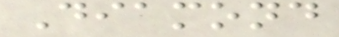Diamond
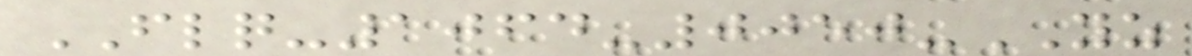FLQ-1064-0050-YZ
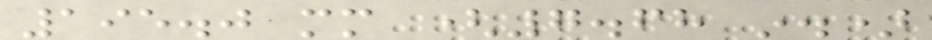195.0 mm (7.68 in.)
